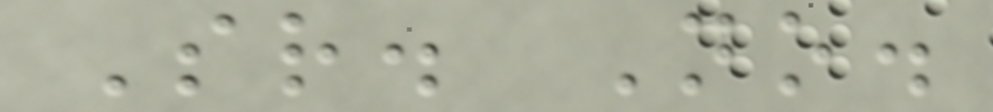Sr. No.
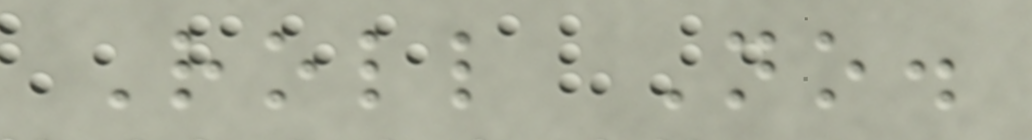Roll No.
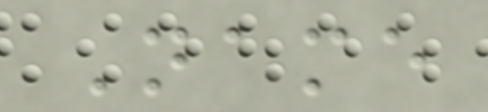Name
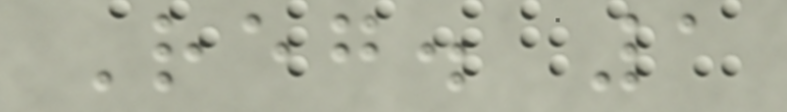Reg. 1
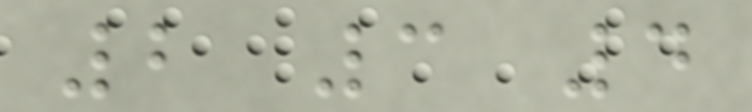2 3 4
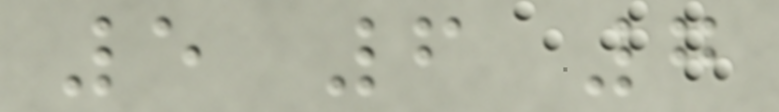5 6 7
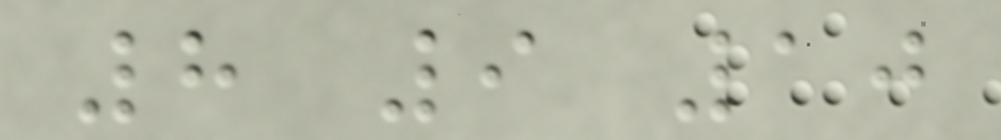8 9 10
